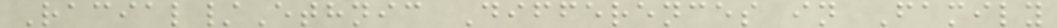Racial/Ethnic Differences in Family
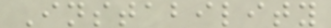Instability
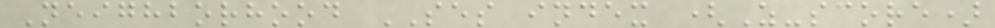Neighborhood SES index (Z-score)
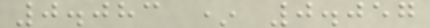0.083 * 0.057
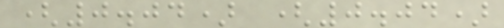(0.04) (0.04)
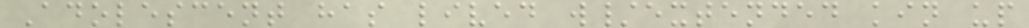Adolescent has lived w/extended kin up
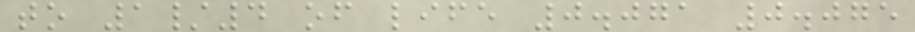to 1/4 of life 0.071 0.075
